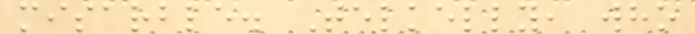misarble. Telkelly, who
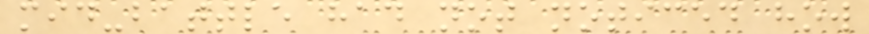mid-battle had not noticed how
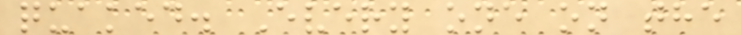quaked. Every one on the
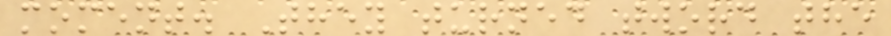moment. They turned tword the
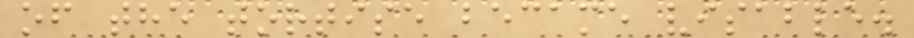of the tortise became visable.
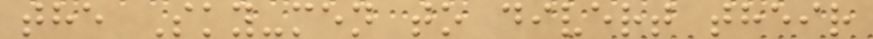the Sky-men to divert their
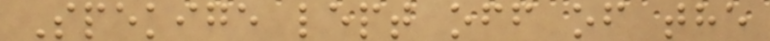Spekige lept off of the
